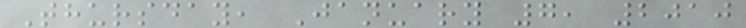Thursday, January 7, 2010
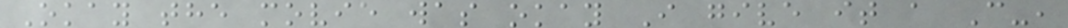Okay the movie was okay I give it a C-,
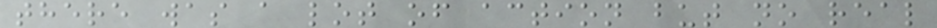there was a lot of action but no real
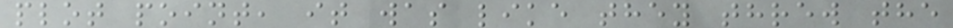plot point, it was like they threw the
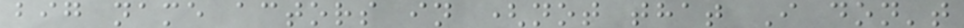big name actors in (not that I don't
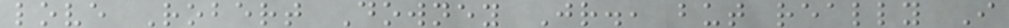love Robert Downey Jr., but really I
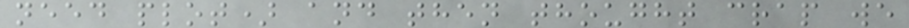need plot) and then thought crap we
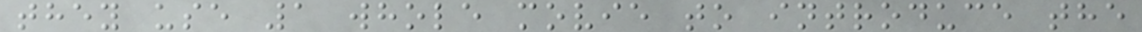they use 1 whole movie to introduce the
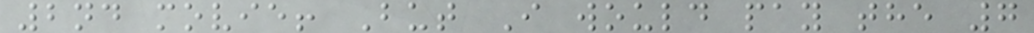2nd movie! But I would pay the 7
